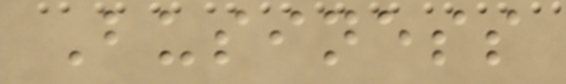Business
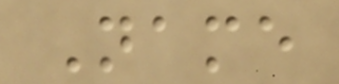Name
